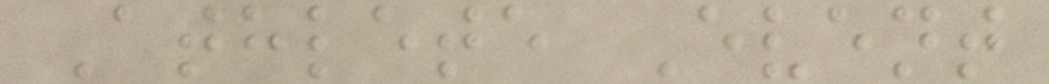Athlete Event
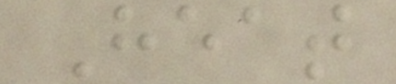Heat
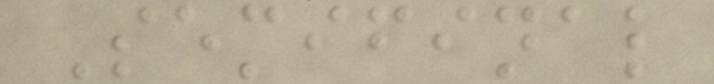Semifinal
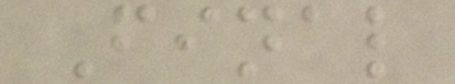Final
